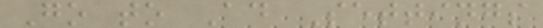Go to Ad Settings
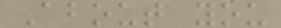About you
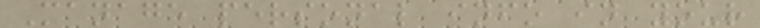Manage personal info in your
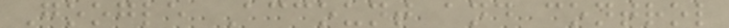Google Account and control
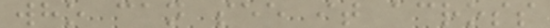who can see it across
